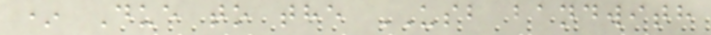* Due to the USB bandwith
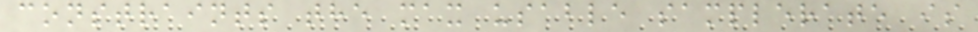constraints the max usable samplerate is
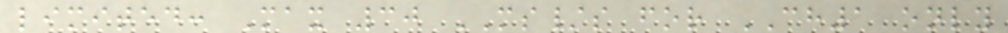limited: Max 30 MS/s for CH1 only
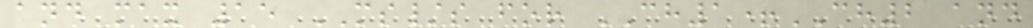and max 15 MS/s for CH1+CH2 and
